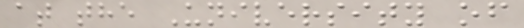at the University of
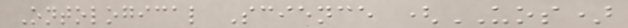Ontological Science (UOS)
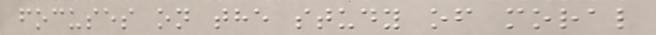focuses on the study of moral
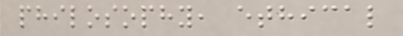philosophy, ethical
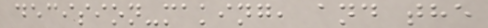decision-making, and the
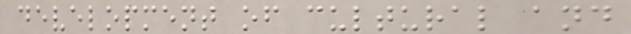development of cultural and
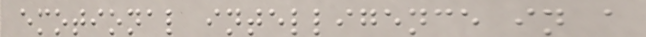emotional intelligence in a
